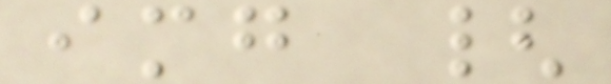img {
